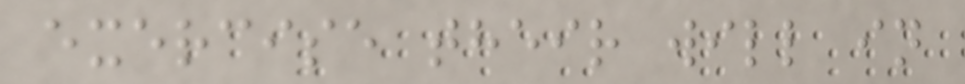exercise their will in
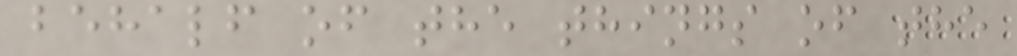behalf of the things of the
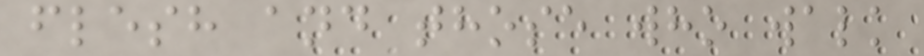flesh and those who walk
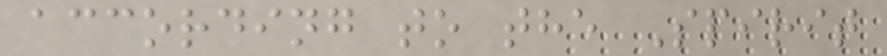according to the Spirit
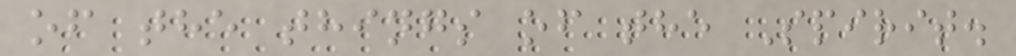of the things of the Spirit.
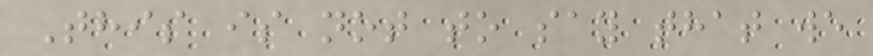This is not to say that we
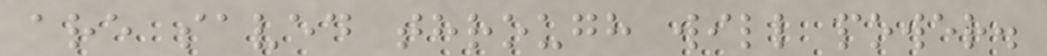are saved through will power.
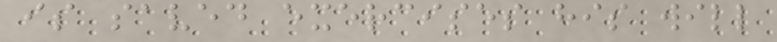is saved exercises his will
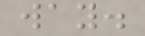way.
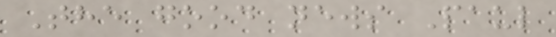The good news Paul
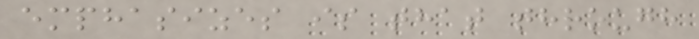emphasizes is that through
